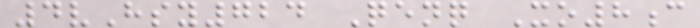4vHsy724 Qenq Xo8c
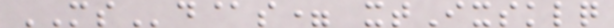MSd@s= xtIxsklq
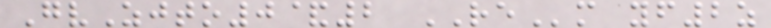GvZjto0&2 REm yf2z
